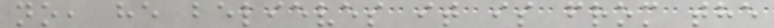no, he believes it is from the
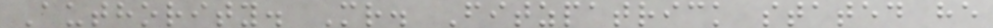Authority. Mr. Fitzpatrick stated he
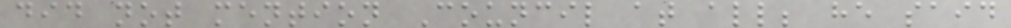did not mention Council at all; he said
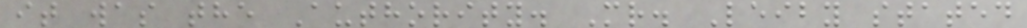it was the Authority. Mr. Leiby stated
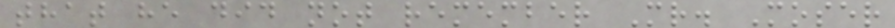that he did not remember Mr. Moser
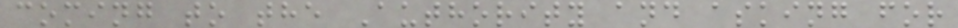coming to the Authority and asking for
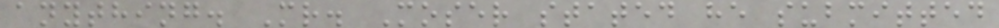anything. Mr. Moser stated he submitted
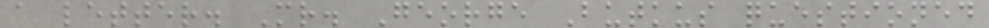a letter. Mr. George Butkus questioned
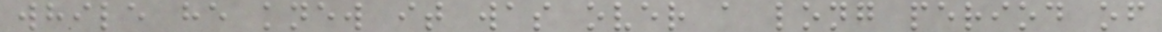while he knew it was over a long period of
